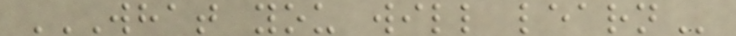WHAT YOU WILL LEARN
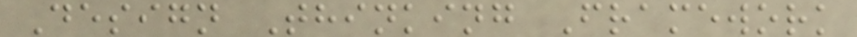Design Thinking Framework
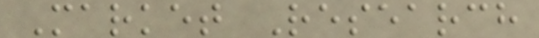Market Research
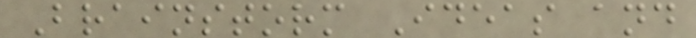Brainstorm Ideas and
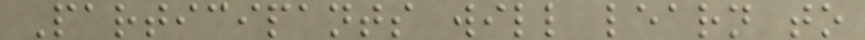Participants will learn to
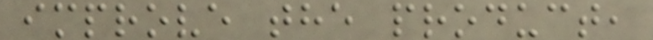improve the product,
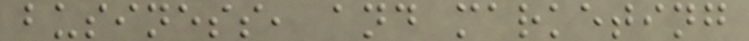business, and marketing
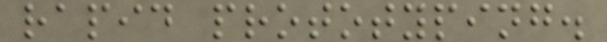rapid prototyping.
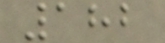182
